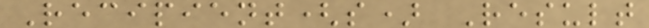Recipient(s) Result
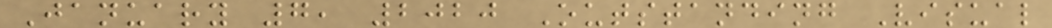January 7, 2020 Outstanding Visual
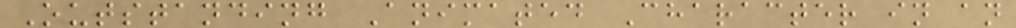Outstanding Animated Character in an
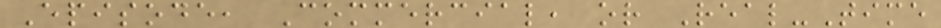Episode, Commercial, or Real-Time
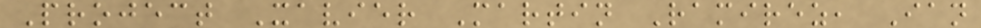Project Xavier Martin Ramirez, Ian
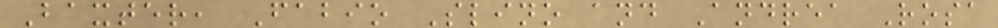Baxter, Fabio Slino and Andrea Rosa
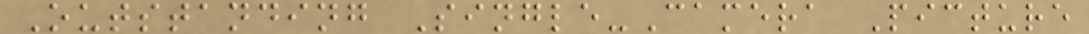Outstanding Single-Camera Picture
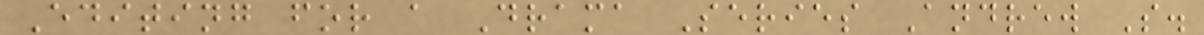Editing for a Drama Series Andrew S.
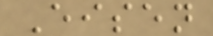Eisen
